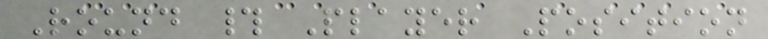Round # Player Position
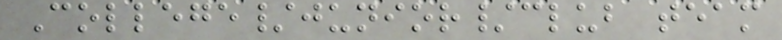College/junior/club team
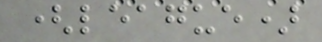(league)
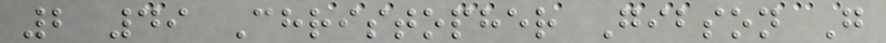2 49 Christopher Gibson G
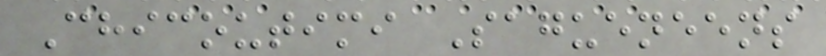Chicoutimi Sagueneens
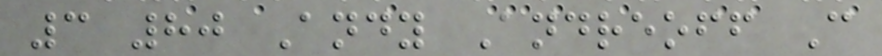3 80 Andy Andreoff C
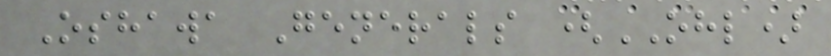Oshawa Generals (OHL)
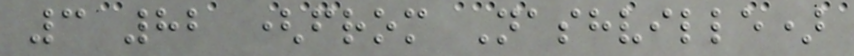3 82 (from Nashville)
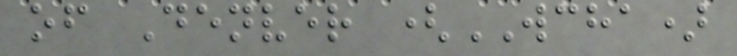of Denver (WCHA)
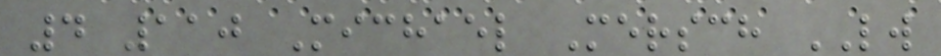4 110 Michael Mersch LW
